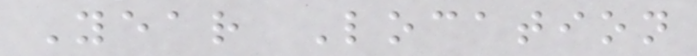Year Location
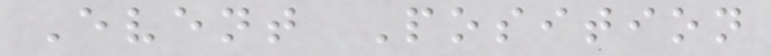Event Position
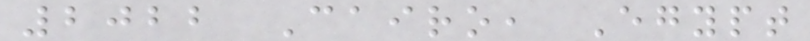2022 Cairo, Egypt
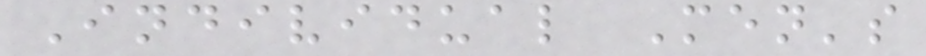Individual Men's
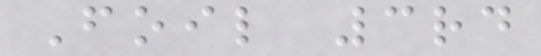Foil 3rd
